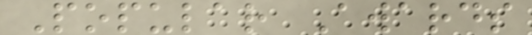Popular Awards
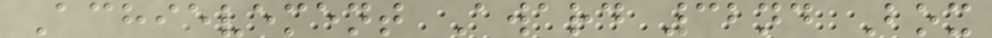Achievement Award 32nd Box
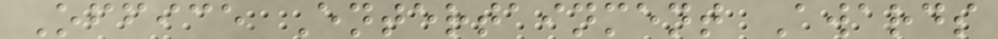Office Entertainment Awards
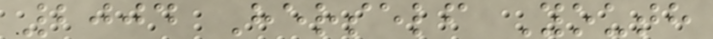2004 Herself Youth
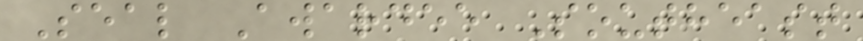Seal Awardee Southeast
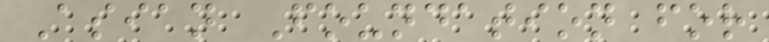Asian Foundation for
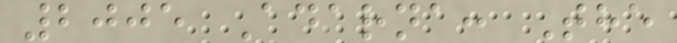2005 Adarna: The
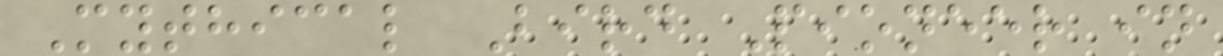Mythical Bird Pioneer in
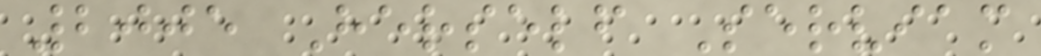2005 Herself Serviam
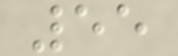55
